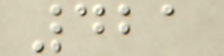421
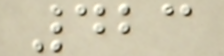423
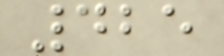425
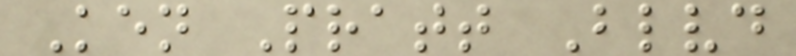Ken Pratt Blvd
